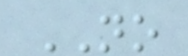NO
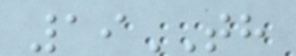19TH
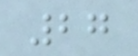27
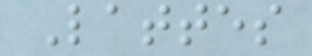Lattes
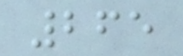265
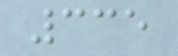335
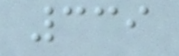339
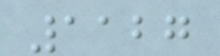1127
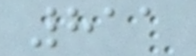811
